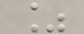%
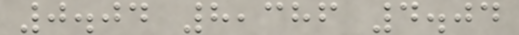0.04 8,386 4.04
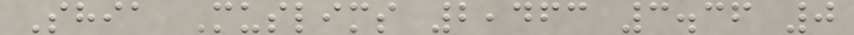Shia Muslims 2,463 3.36 0
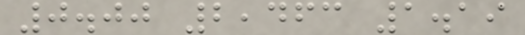0.00 2,463 1.19
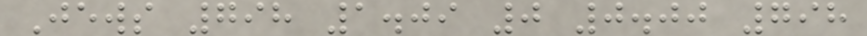Jews 798 1.09 0 0.00 798
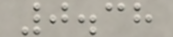0.38
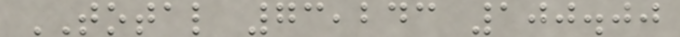TOTAL 73,243 100.00
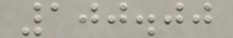100.00
